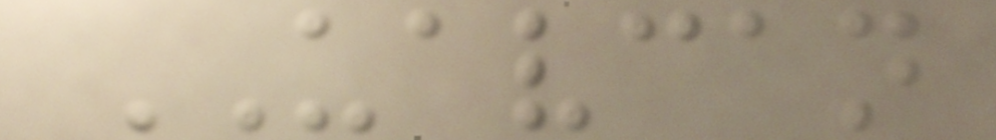UAVCAN
